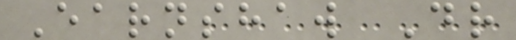Earnshaw Dr
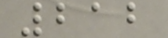212
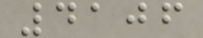4106
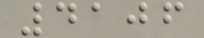4106
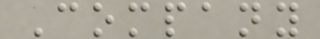Company
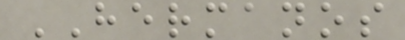HERMANOS
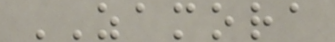ZAMORA
